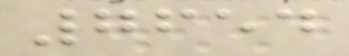7654
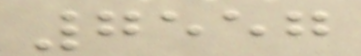7557
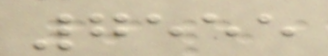7555
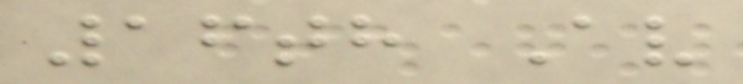16th Av
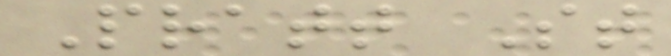Pratt St
